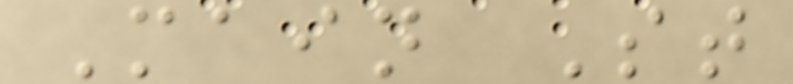Main St
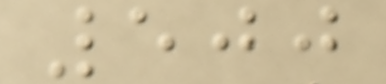500
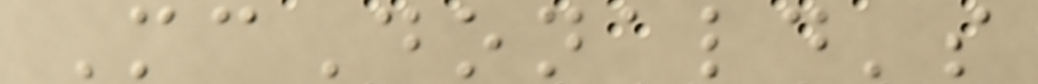McDonald's
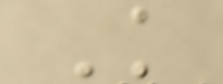K
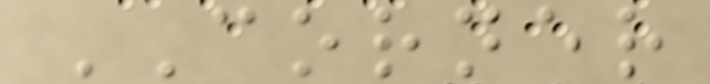CORNER
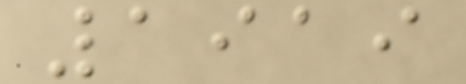1919
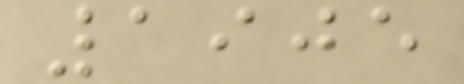1905
